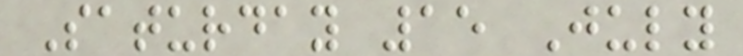Saturday 15 July
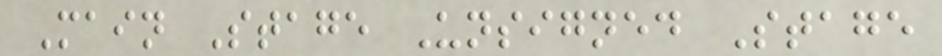Main Stage Unsigned Stage
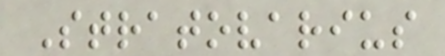Stratovarius
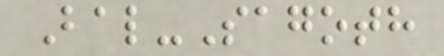Bal-Sagoth
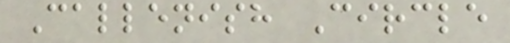Callenish Circle
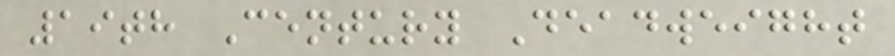19th Century Deadweight
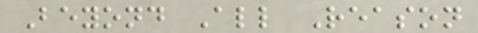Beyond All Reason
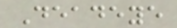Deadeye
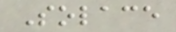Solace
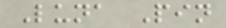Luna Pin
